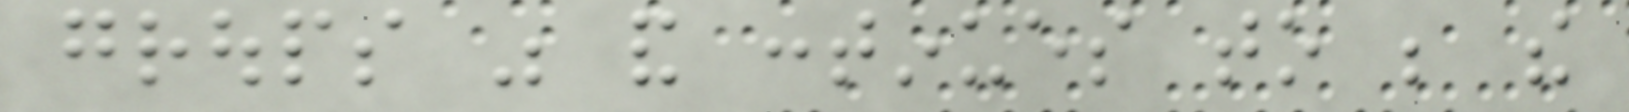groups was and continues to be the
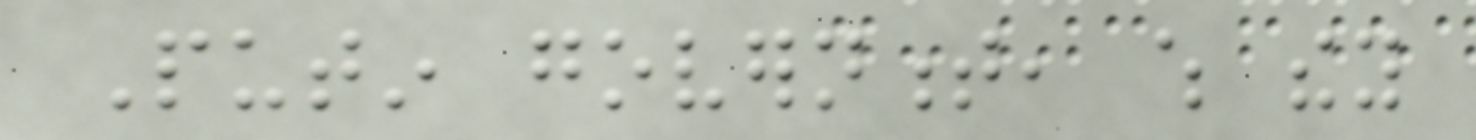Putin government, which they
